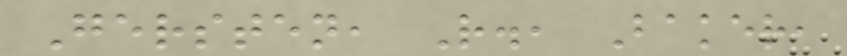Gersten, R., Baker,
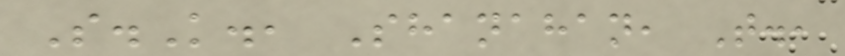S.K., Shanahan, T.,
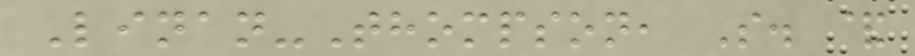Linan-Thompson, S. &
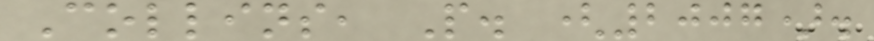Collins, P. (2007).
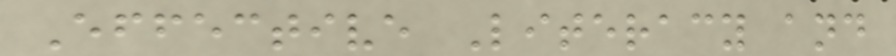Effective Literacy and
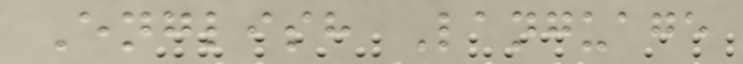English Language
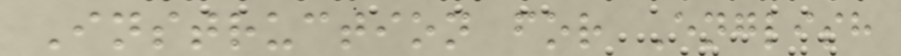Instruction for English
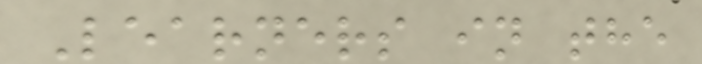Learners in the
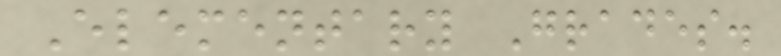Elementary Grades.
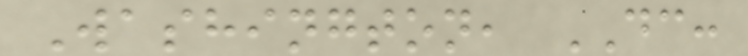Washington, DC:
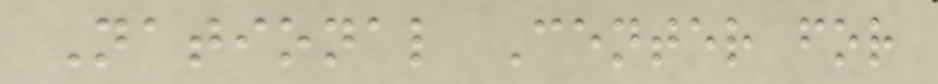National Center for
